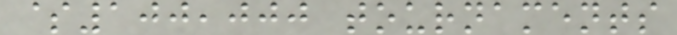$100,000 tournaments
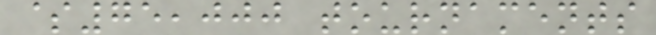$75,000 tournaments
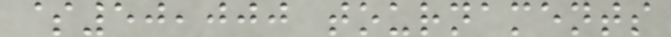$50,000 tournaments
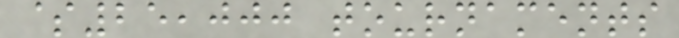$25,000 tournaments
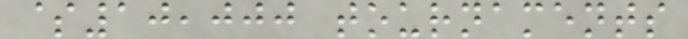$10,000 tournaments
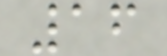16
